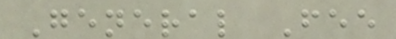General Fee
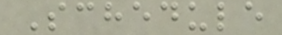Schedule
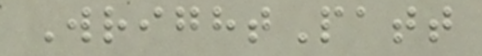WrightPatt
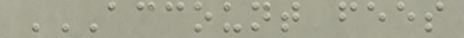ACCOUNT FEES
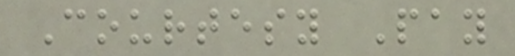Courtesy Pay
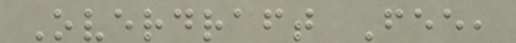Overdraft Fee,
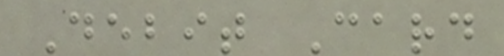Debit Card
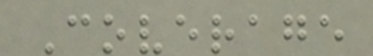Coverage
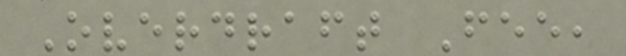Overdraft Fee,
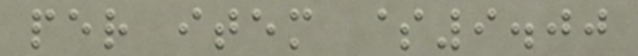per item $9.00
